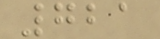721
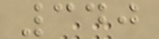340
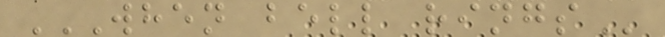WHEN BELL RINGS
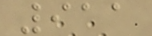911
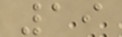19
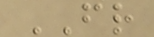FR
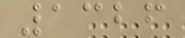1326
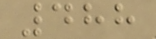488
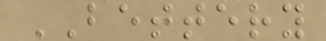BETTERY
